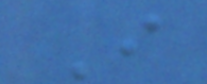I
